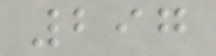297
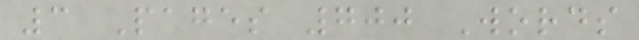3 Pages 700 Words
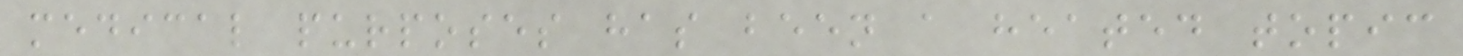medical purposes has been a heated topic
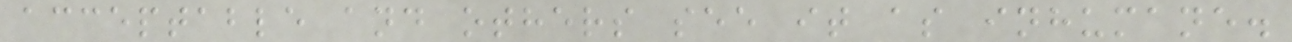acceptable and others see it as inhumane.
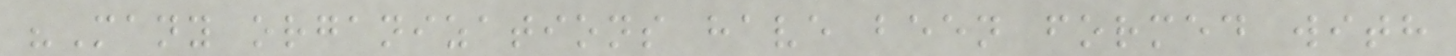"Many organizations have been formed with
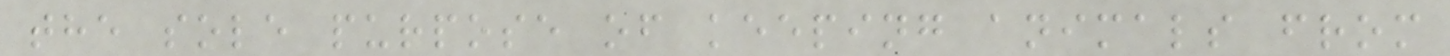the sole purpose of keeping animals from
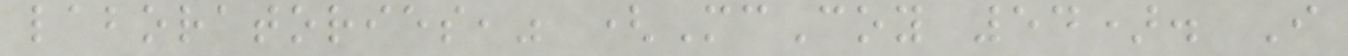laboratories," (McCoy 54). I
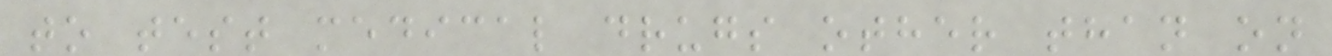to test medical drugs other than on
